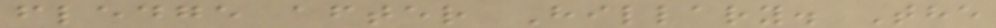fledge after Hillary. The
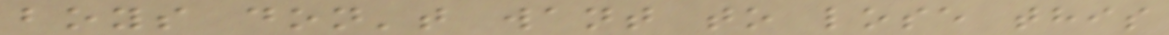boys don't want to lose this
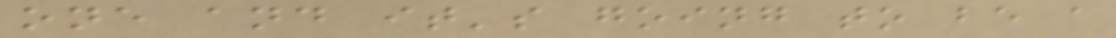one and it's going to be a
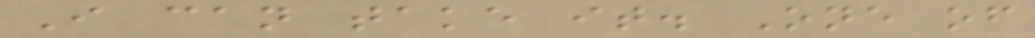I can take it. One of
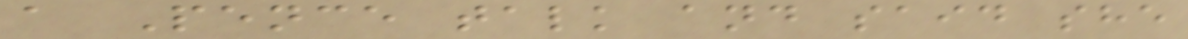a Pence talk and said she
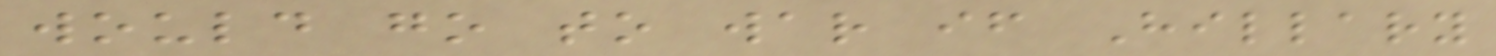would go to war if Hillary
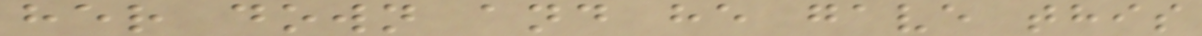her down and he gave this
